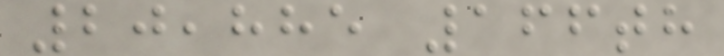20,885 166th
